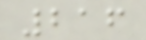216
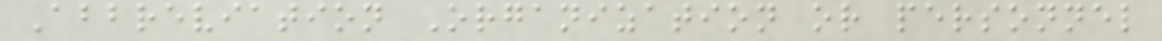Abbreviation Organization or personnel
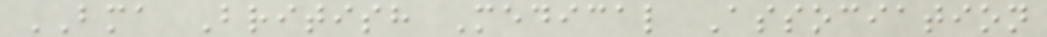BMA British Medical Association
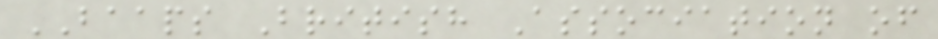BAAPS British Association of
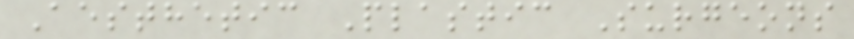Aesthetic Plastic Surgeons
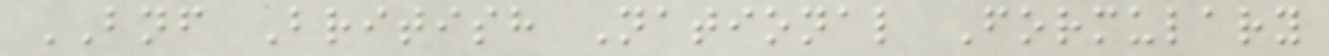BNF British National Formulary
